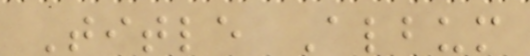Title Album
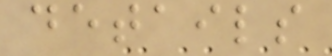details
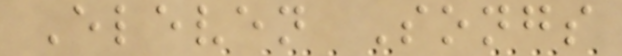Eleven Songs
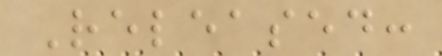Released:
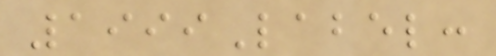1999Label:
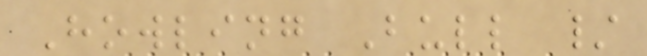Howling Bull /
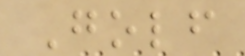Golf
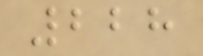228
